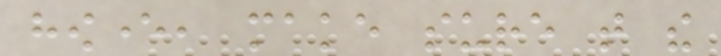however, make sure that the
